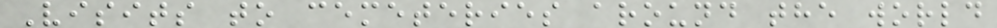Visits to cemeteries around the world
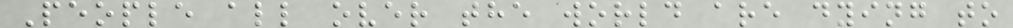People all over the world are dying to
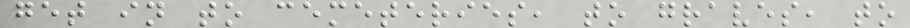get in to cemeteries, to graves, to
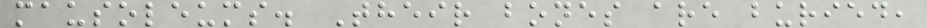mausoleums. Their bones are buried,
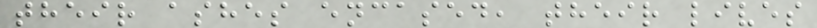their ashes encased, their lives
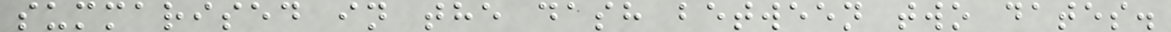summarised in the dash between two dates.
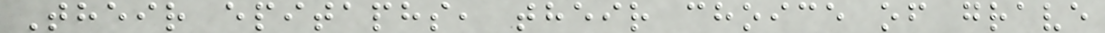Their epitaphs, their choice of grave
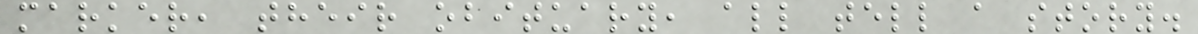marker, their obituary, all tell a story.
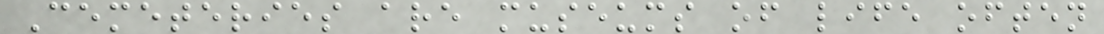Cemeteries are museums of life often
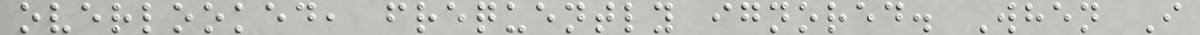overlooked, frequently ignored. When I
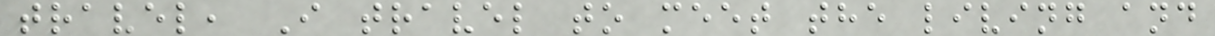travel, I travel to meet the living and
